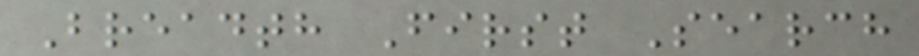Breadth First Search
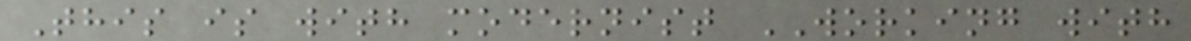This is with modernist WORKING with
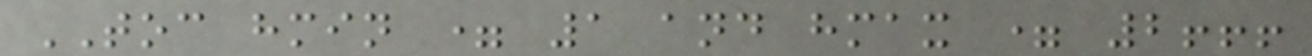TOC hmin = 1 and hmax = 2!!!
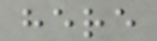here
